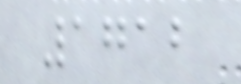1712
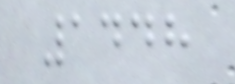1448
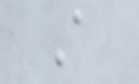A
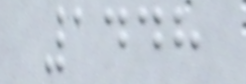1448
